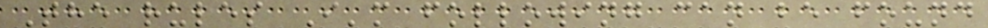The rules I'm following can be found
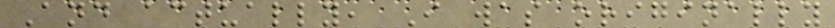And actually, I was originally
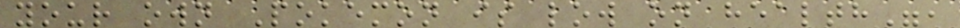your own Pokemon is low on health",
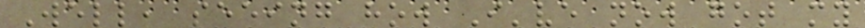Well, seeing how I've now got my
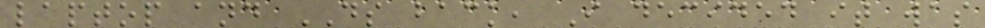laptop and DS back, I decided it was
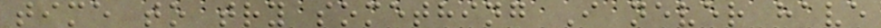time to try something I never have
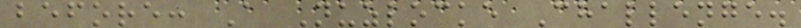before: A Nuzlocke Challenge.
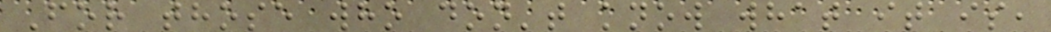For those who don't know what it is,
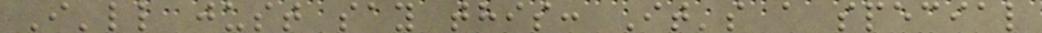I'll just say this: It's a special
